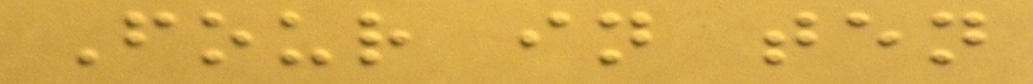Four in ten
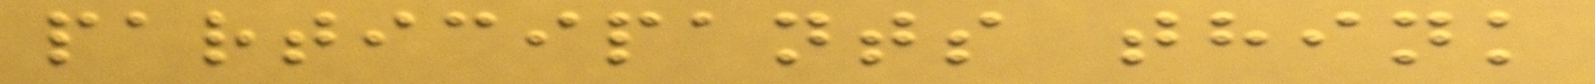participants think
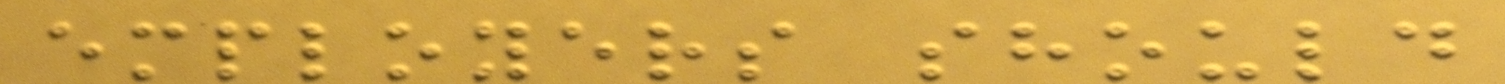employers should
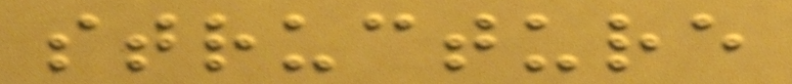structure
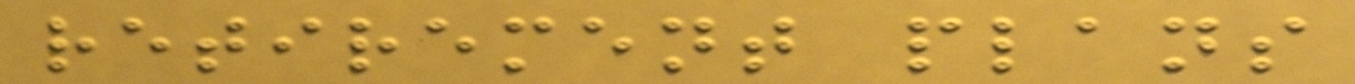retirement plans
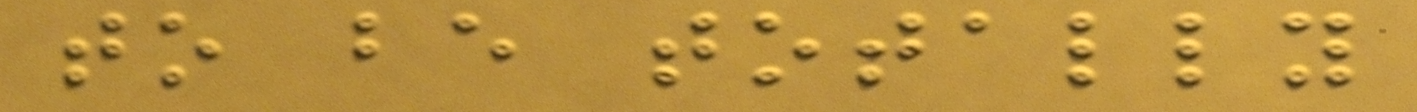to be totally
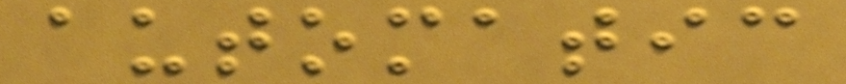automatic
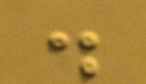.
